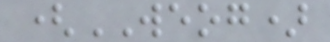(WEOG)
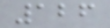126
